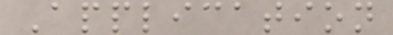Application
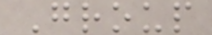Group
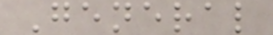General
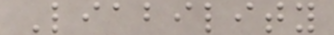Liability
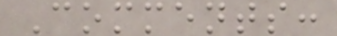Comments:
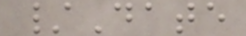/Date
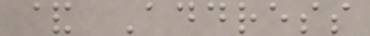& Address
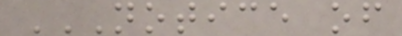NOTICE OF
